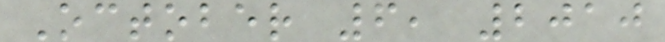October 6, 2010
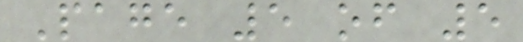Page 5 of 5
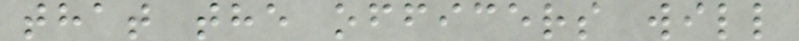that the officers will
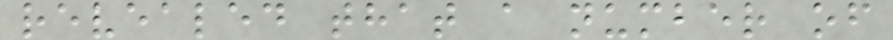revealed that a number of
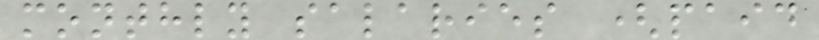monthly salaries (paid
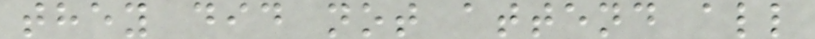they did not attend all
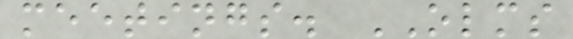meetings. OLMS
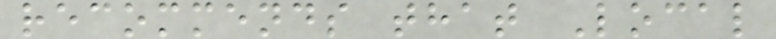recommends that Local
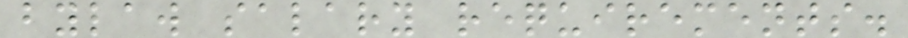bylaw salary requirements.
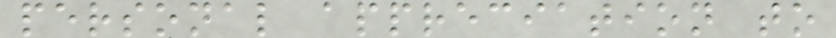personal appreciation to
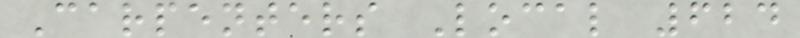Carpenters Local 624
